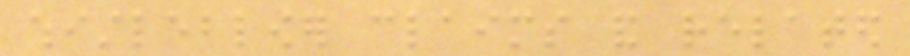whistleblower claims and related
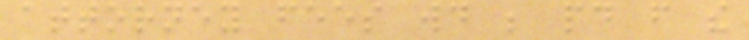attorney fees would be paid from the
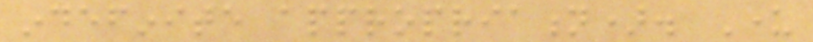indefinite appropriation). Under
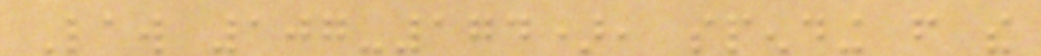Law 107-174), spending from the
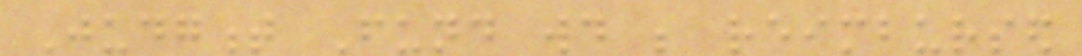Judgment Fund would be reimbursed
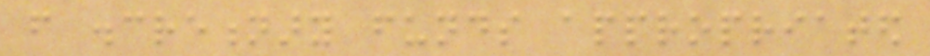from discretionary funds appropriated
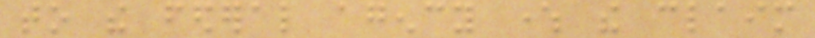to the federal agency where the claim
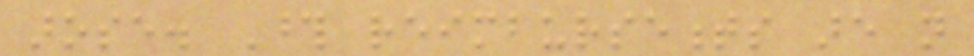arose. Those reimbursements are not
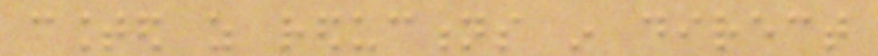counted as reductions in direct
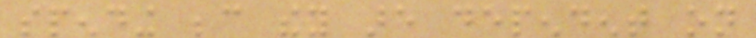spending because they are dependent on
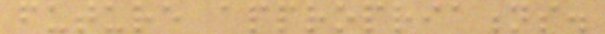future appropriations.
